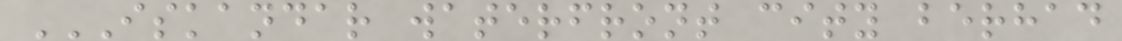ISKANDAR WATERFRONT CITY BERHAD
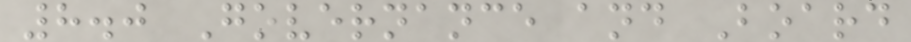8.0 Governance and Board
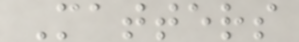Matters
